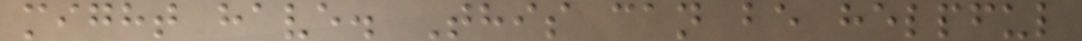might have. This can be helpful
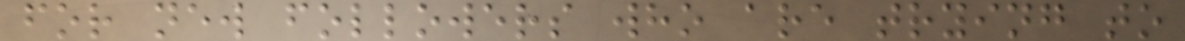for new followers who are trying to
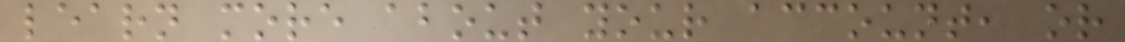learn more about your account, or
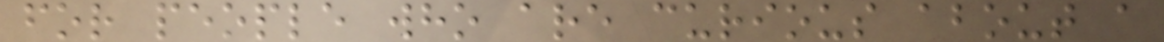for people who are curious about a
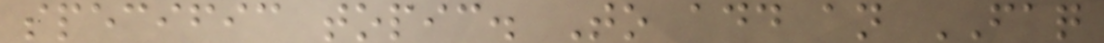specific topic. To add an FAQ
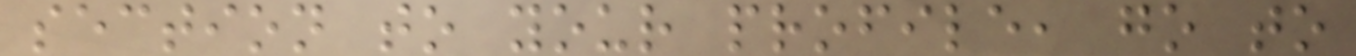section to your profile, go to
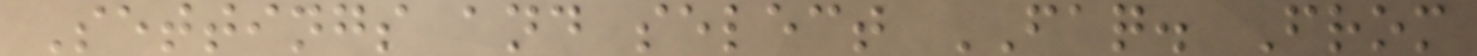Settings and select FAQ. From
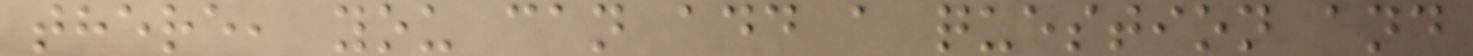there, you can add a question and
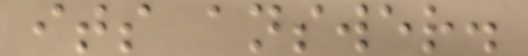its answer.
